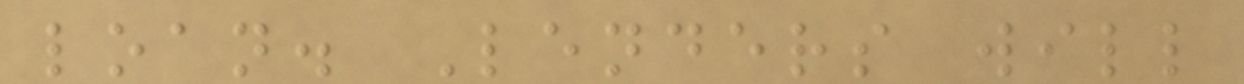loan. Lenders will
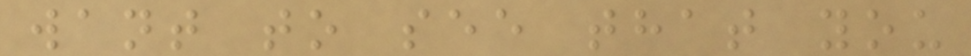want to see that you
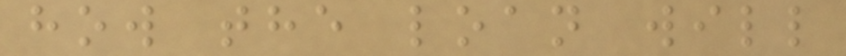how the loan will
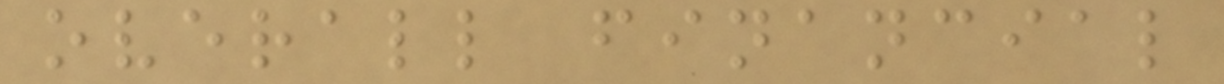overall financial
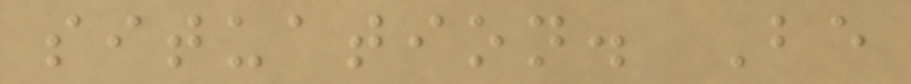situation. Be
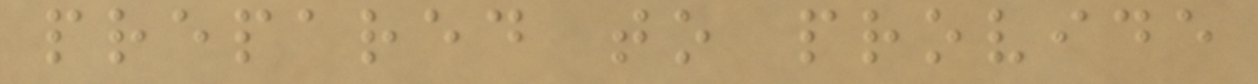prepared to provide
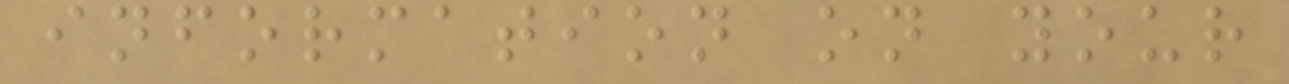information on your
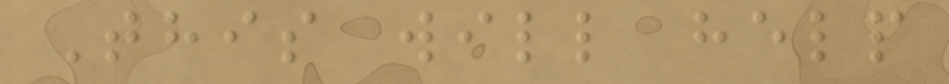This will help
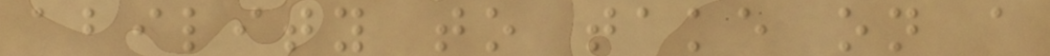ability to take on a
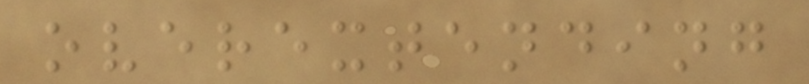overextending
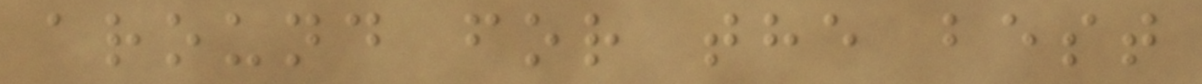around for the best
